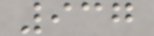937
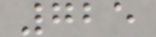725
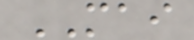MAI
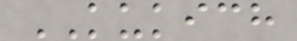KUKICH
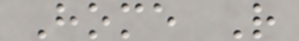Home R
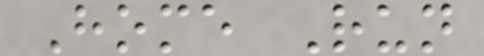Home Run
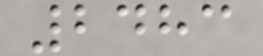2483
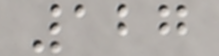127
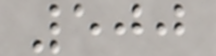500
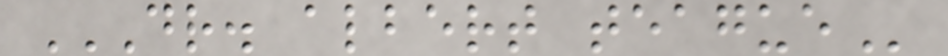DR. ALBERT TEAGUE
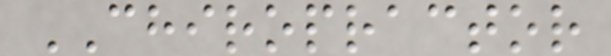CHIROPRACTOR
